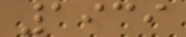1939
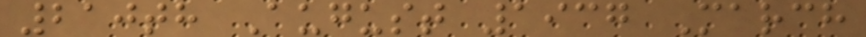210th August 1937 March
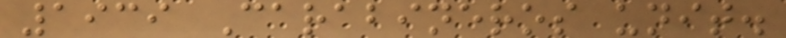1939 Carabineros unit.
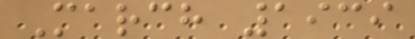March 1939
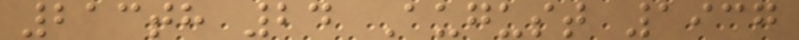213th 24 August 1937
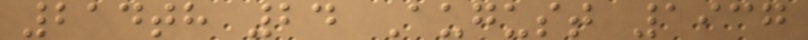214th 24 August 1937
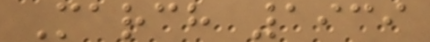March 1939
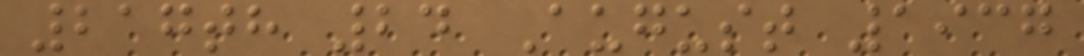217th 24 August 1937
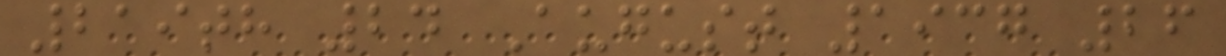219th 24 August 1937 26
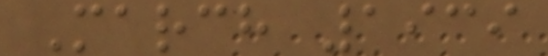March 1939
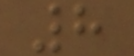8
